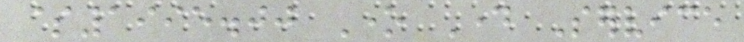$1995.00 One Day Service
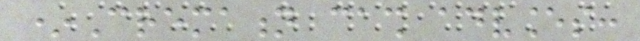*Cremation cash advances:
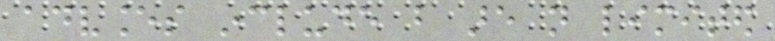advances include but are not limited
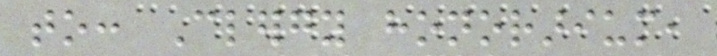to: Clergy honorarium,
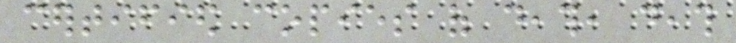certified copies of death, death
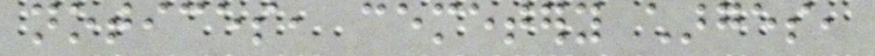notices, cemetery charges,
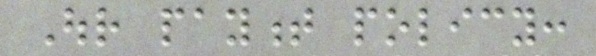Our payment policy:
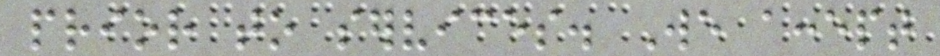prior to services. We accept
